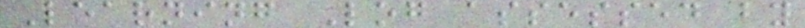Learning Log assessed by
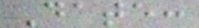Date:
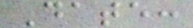Date:
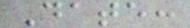Date:
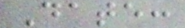Date:
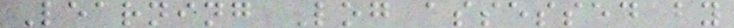Learning Log assessed by
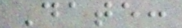Date:
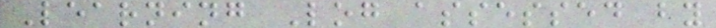Learning Log assessed by
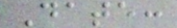Date:
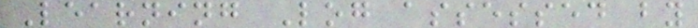Learning Log assessed by
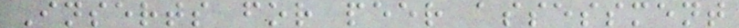Inserts for peer assessment
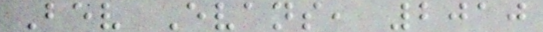Bev Evans, 2010
